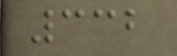332
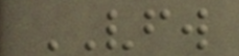VFW
